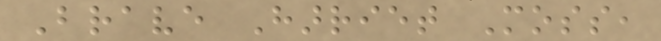Brave Harriet Moss,
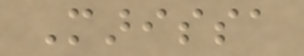Marissa
